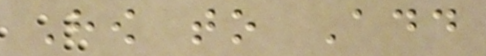How to Add
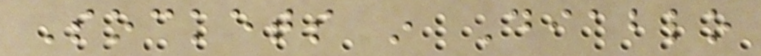Sockets in Diablo
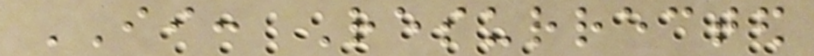II: Resurrected
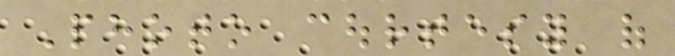Photo courtesy of
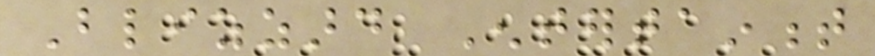Blizzard Entertainment
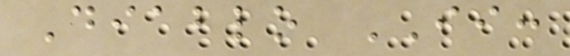Diablo II:
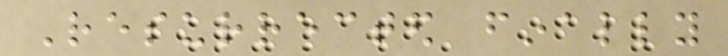Resurrected finally
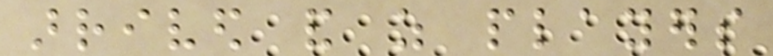arrived and as players
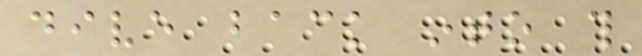dive back into this
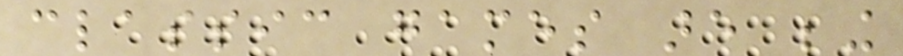classic games are being
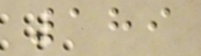189
